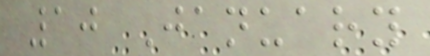10 January
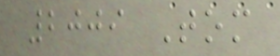2009 Tom
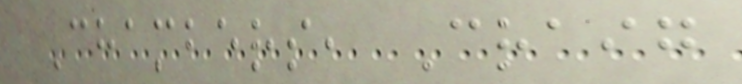Chambers, Craig
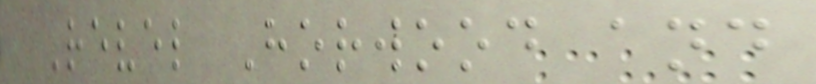Revel Horwood and
